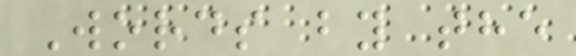Words by the
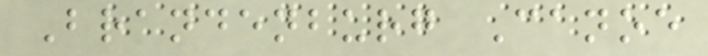Brandenburg Canoe
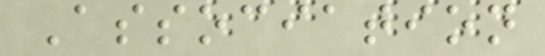Association
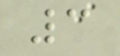3
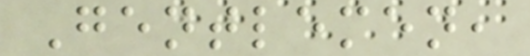Gentlemen,
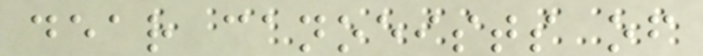dear canoeists of
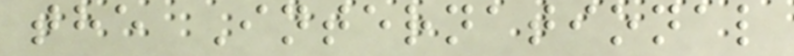the International
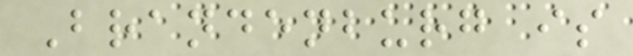Brandenburg is
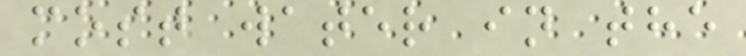most water in the
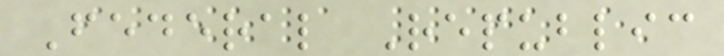Federal Republic
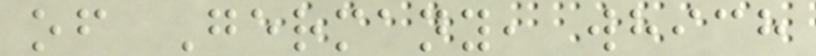of Germany, which
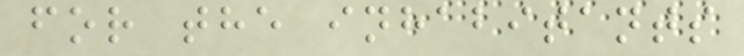for the inhabitants
